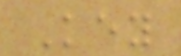Key
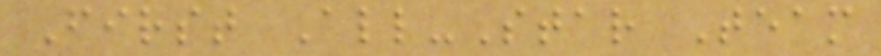First All-Star Team
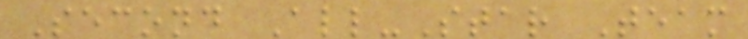Second All-Star Team
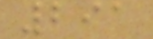291
